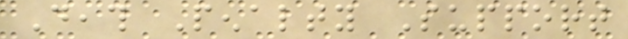Death Penalty Support
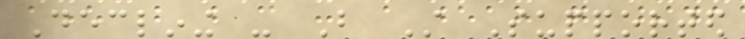Declining - But Still Supported
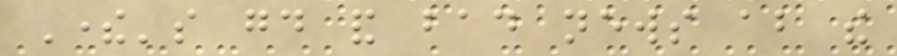There's good and bad news about the
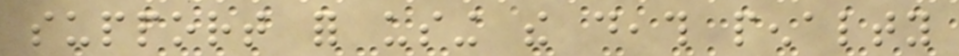support for using the death penalty
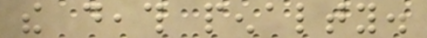the death penalty.
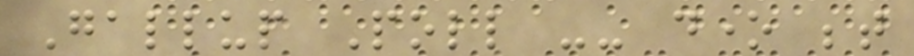Gallup Poll -- done between
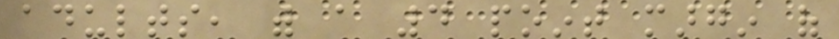adults, with a 4 point margin of
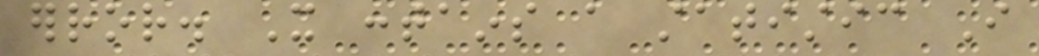error. It contains a statistic I
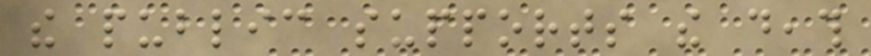the public supports the death
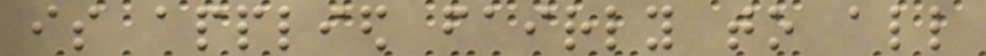is applied fairly to all
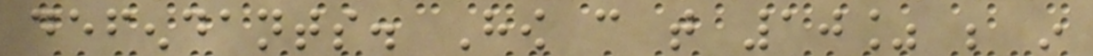defendants. How can that 10% be in
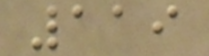119
